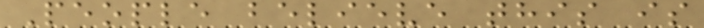People believe this is
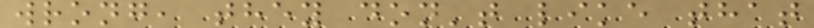wrong, they don't like that
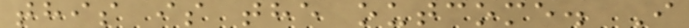this is the outcome. I
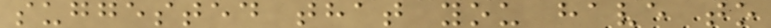suggested that you have to
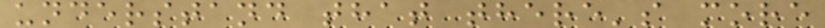understand that there's more
